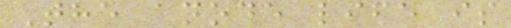The anode life is
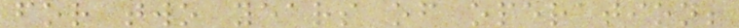for two years of operation;
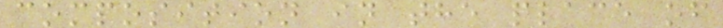composition in the place of
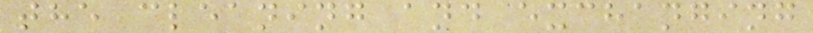the cleaning and exchanging
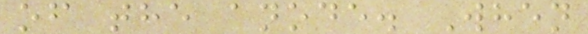of the anode. When
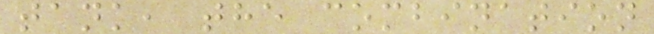tank, the combination
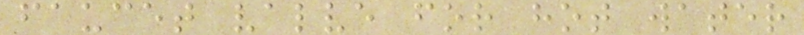faucet valve for hot water
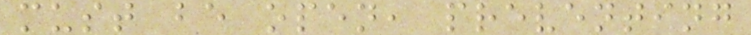must be open, preventing
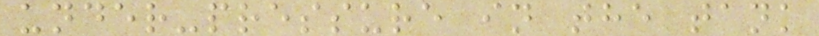under-pressure in the tank
